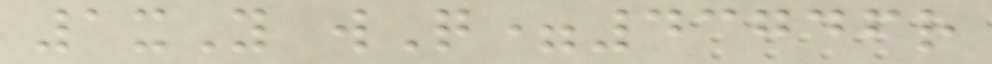1xY wQ=43746r
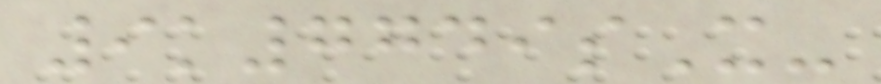9k7749sX-
